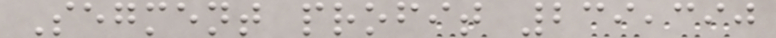Segment profit 239,390
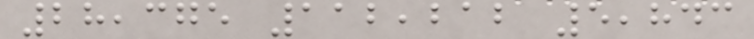28,375 112,212 5,843
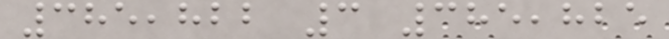385,822 3 385,825
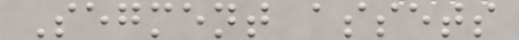Segment assets
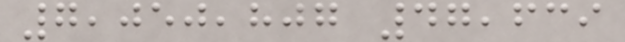7,050,807 47,639
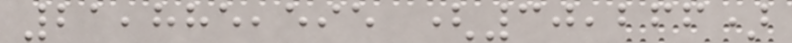21,885,595 (30,266)
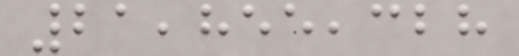21,855,328
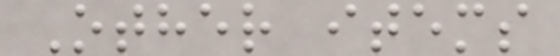Other items
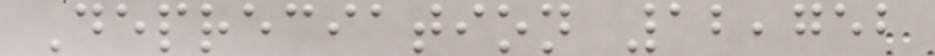Depreciation 12,752
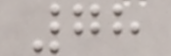78
